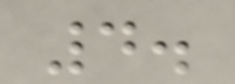4.
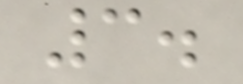3.
